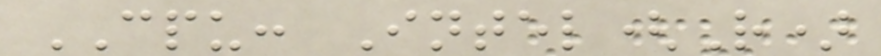CPU: Intel(R)
